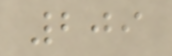209
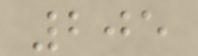205
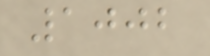1002
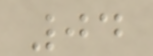04
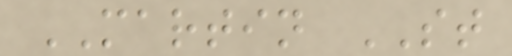MARTIN ST
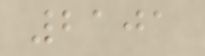2101
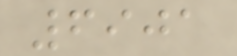6901
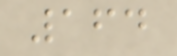164
